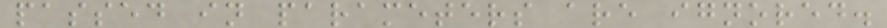passed in parameters are ignored.
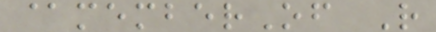@memberOf R
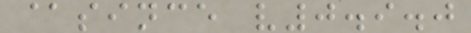@since v0.9.0
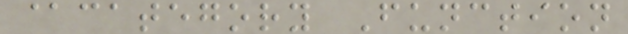@category Function
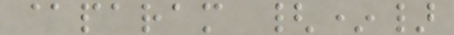@param {*}
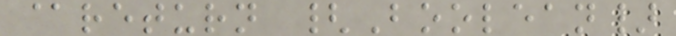@return {Boolean}
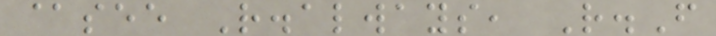@see R.always, R.F
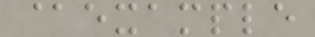@example
